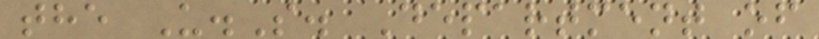the U.S. Department of
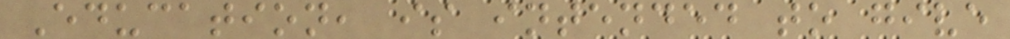Education, is intended to give
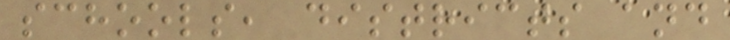schools, districts and
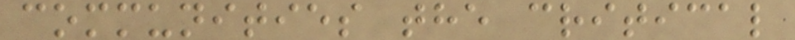communities the critical
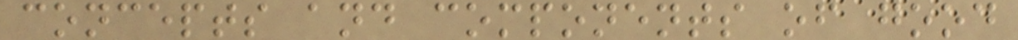concepts and components of good
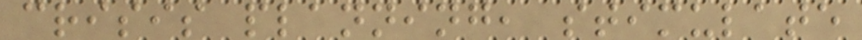crisis planning, stimulate
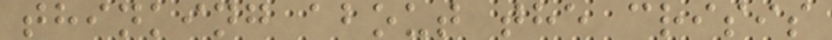thinking about the crisis
